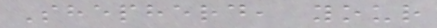Shepherd, your
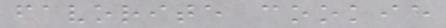favorite cookie
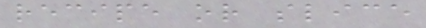recipe or slice
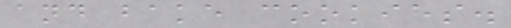and bake cookies.
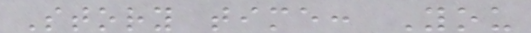Story time: You
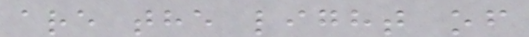are the light of
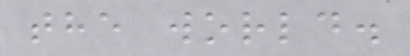the world.
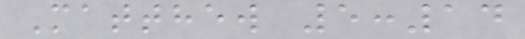Matthew 5:14
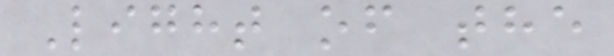Light of the
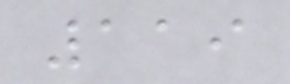119
